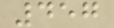457
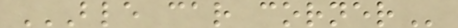BLE CAR CORNER
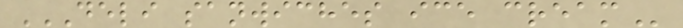DELI SANWICHES ICE CREAM
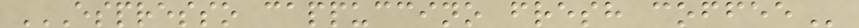ESPRESSO CAPPUCCINO FRESH COFFEE
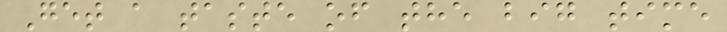Get a taste of the big time
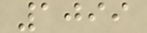1099
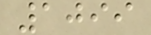1099
